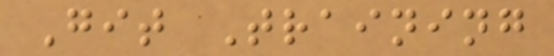Git Training
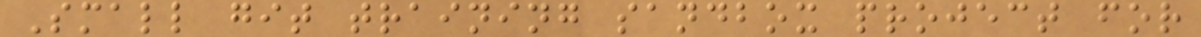Small git training sandbox project for
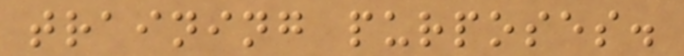training purposes.
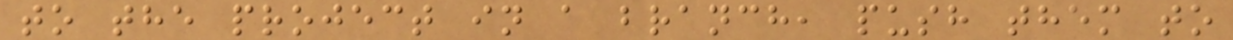to the project in a branch, push them to
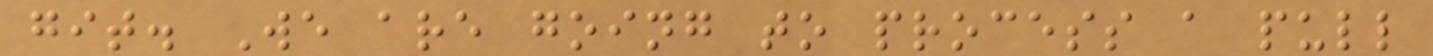git. We are going to process a pull
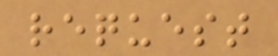request
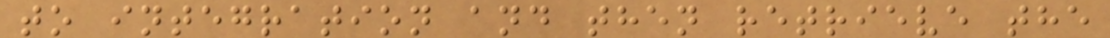to integration and then retrieve the
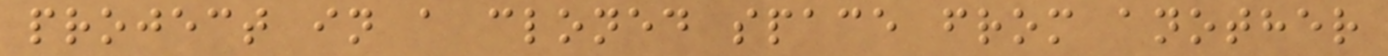project in a cloned space from another
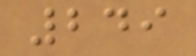249
